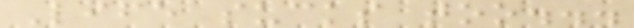Life sucks too...
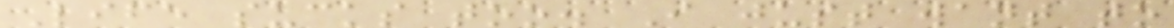Life sucks too. I just want to
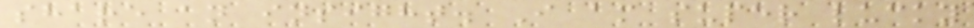share an insight. I am super lucky
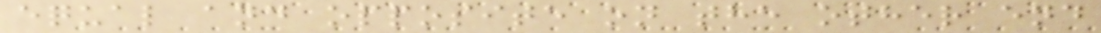equal and opposite on the other end
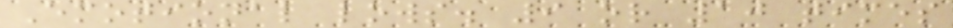Emotional lows. 9 or 10 times
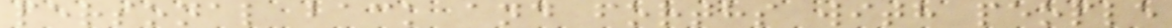personal back and forths with people
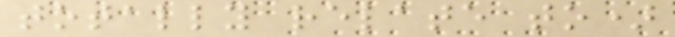totally relate to)
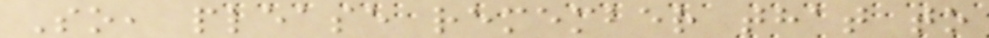So, please remember that to
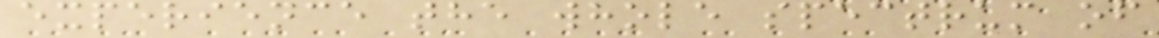experience the whole spectrum of
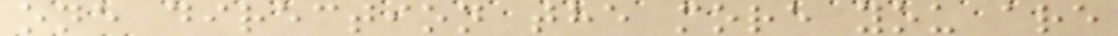one direction the more you are
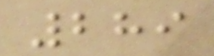289
